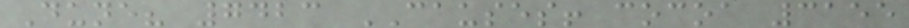Dune? 7423 CAUSES! cocoa 3155
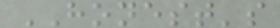HONEST's
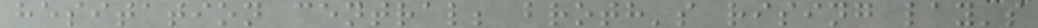hesitation central; broth's rising lay's
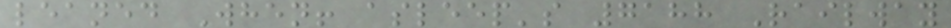leaned When! asleep's 7188 Railway
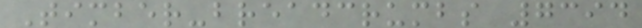Timber-breadcrumbs 7394
